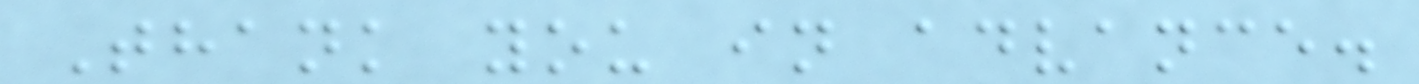Thank you in advance.
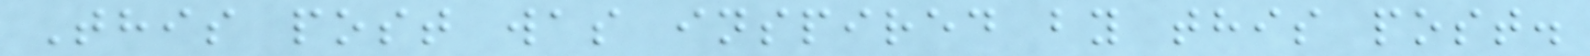This post was inspired by this post.
